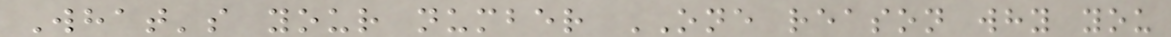What's your number ONE reason why you
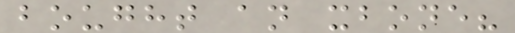bought an xbone?
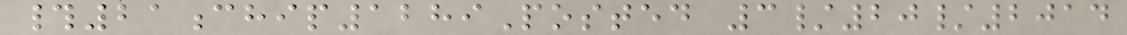#21chip1289Posted 3/20/2014
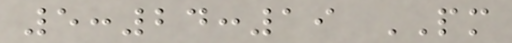5:24:19 PM
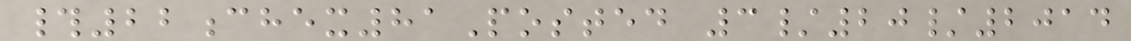#22chex81Posted 3/20/2014
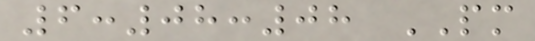6:08:08 PM
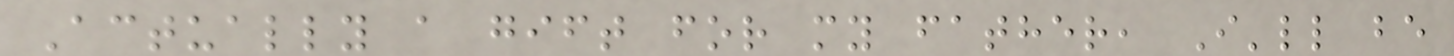Actually a gift for my father, I'll be
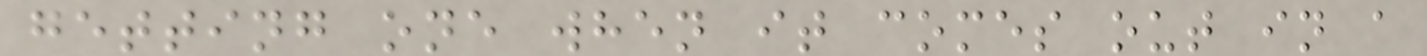getting one when it comes out in a
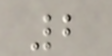2
